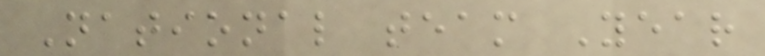National team Year
